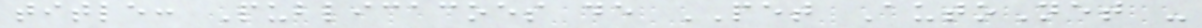title: Publicacoes de PET AutoNet -
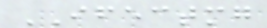IFECTMG
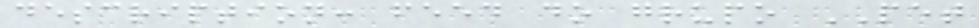description: feed do grupo PET
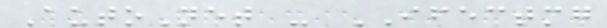AutoNet - IFECTMG
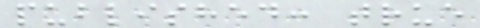published: true
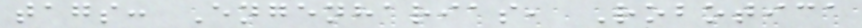tags: Engenharias, Robotica
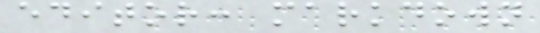editor: markdown
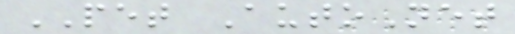PET AutoNet
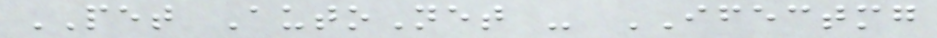PET AutoNet - IFECTMG
